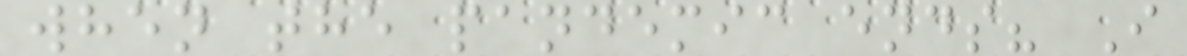when the pandemic ends? I
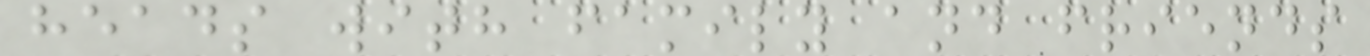heads with family and friends
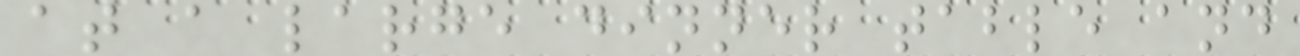at a large dinner table and
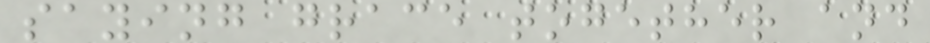saying grace together and
